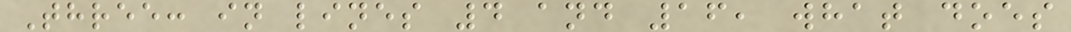Three: in lines 4 and 16, what does
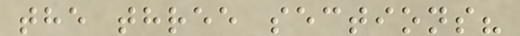the three sections?
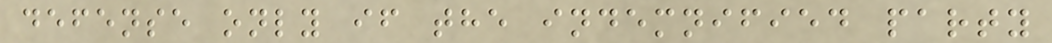defense only if the indemnified party
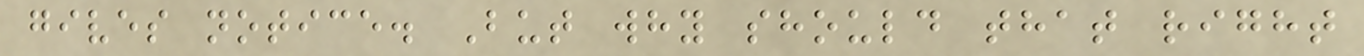gives notice. But why should that right
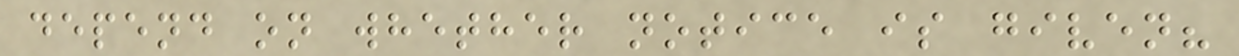depend on whether notice is given?
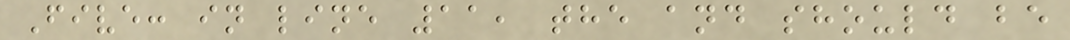Five: in line 11, the and should be
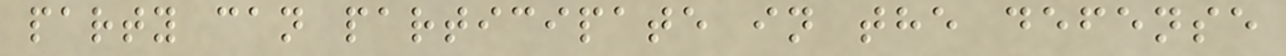party can participate in the defense
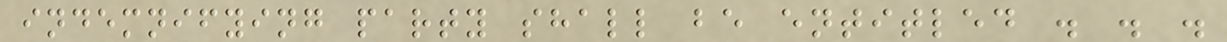indemnifying party shall be entitled . . .
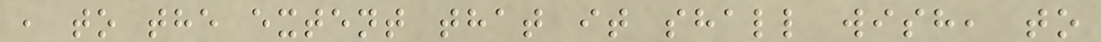, to the extent that it shall wish, to
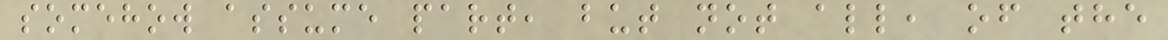somehow assume part, but not all, of the
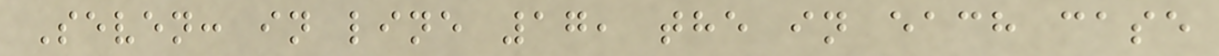Seven: in line 17, the in each case
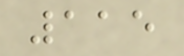115
